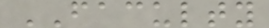FACULTY
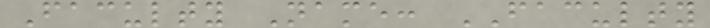Faculty Name: FACULTY
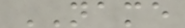NAME
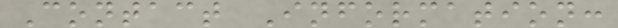Contact Information:
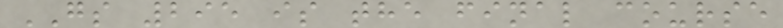GS 295 is the final course
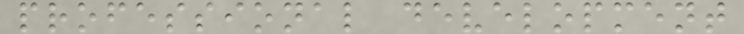professional development
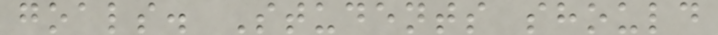goals. Students should
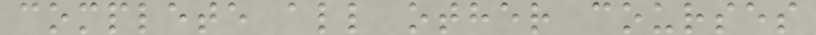complete all other courses
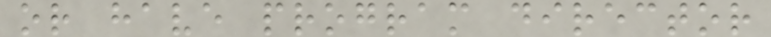or have program director
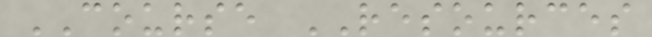COURSE RESOURCES
